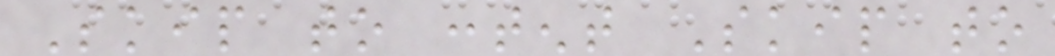Skip to content Skip to
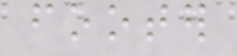footer
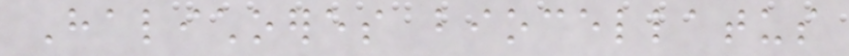Halichoeres biocellatus
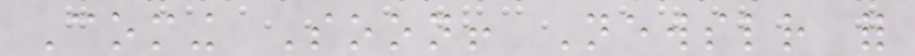Coming Soon! Newsletter for
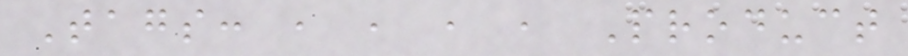Tags: , , , , Product
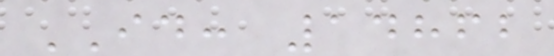ID: 14862
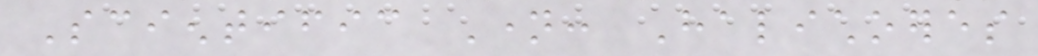Scientific Name: Halichoeres
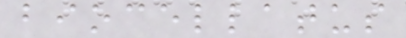biocellatus
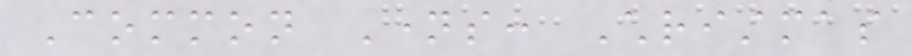Common Names: Christmas
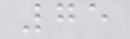75
